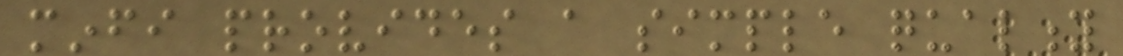minfi provides a simple quality
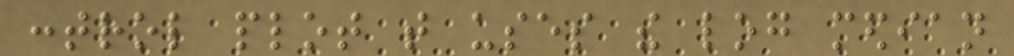control plot that uses the log median
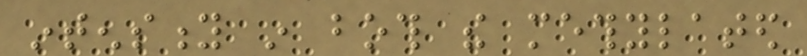intensity in both the methylated
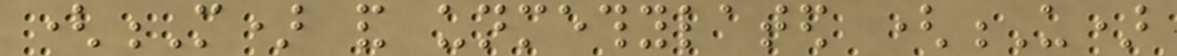(M) and unmethylated (U)
